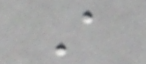A
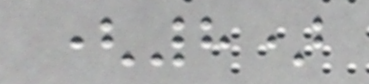(8)
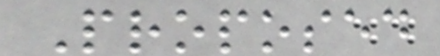Proposed
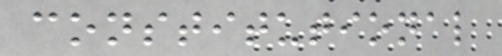constitutional
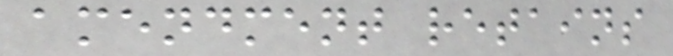amendment retains
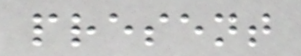present
